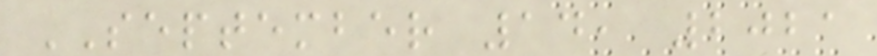SEPTEMBER 14, 2021
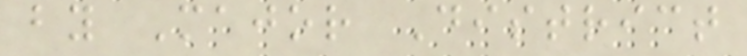by Major District
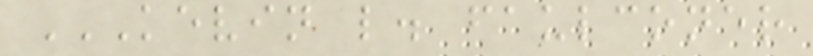KEVIN L. FAULCONER
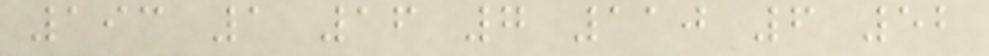193 1 16 7 110 6 52
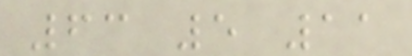63 5 11
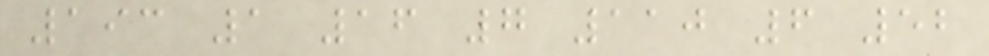193 1 16 7 110 6 52
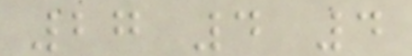27 4 4
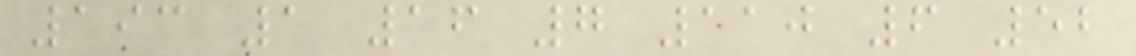193 1 16 7 110 6 52
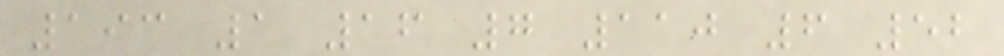193 1 16 7 110 6 52
